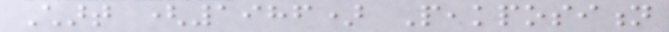Chart (1986) Peakposition
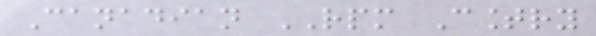Canadian RPM Country
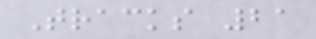Tracks 21
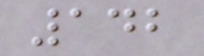142
